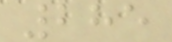285
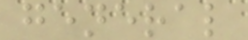general
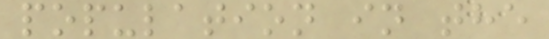population in the
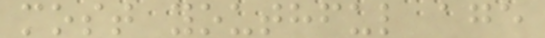most youthful age
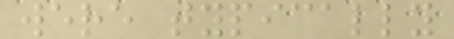were typically
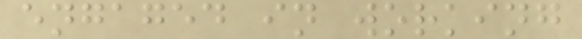engaged in working
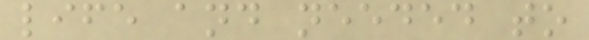life and needed to
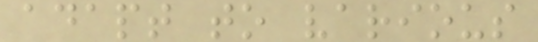adapt to various
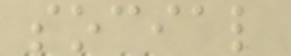social
